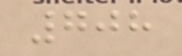708
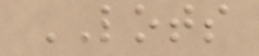LOTS
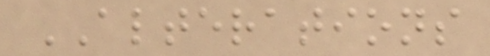ALTERATIONS
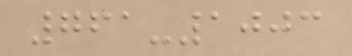761-1003
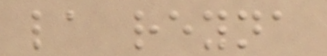la reyna
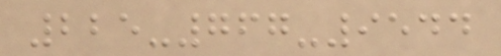225-767-9544
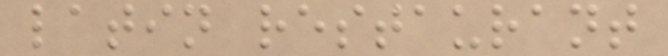latin restaurant
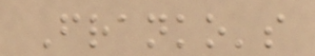Franko's
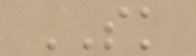SK
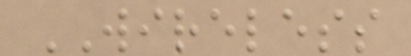WIRELESS
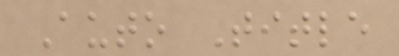Auto Title
